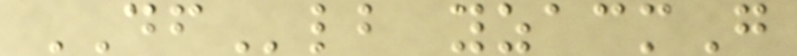DFlb yzacmG
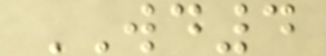WD4
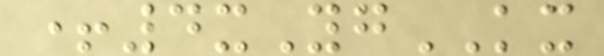+4xYgKX
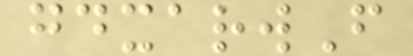gdxarwF
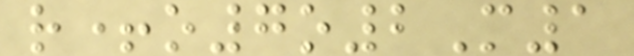r+o7o2M1
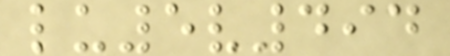lu5v494
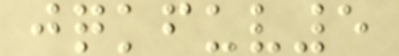jqkfuv5
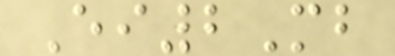Ei2Mb
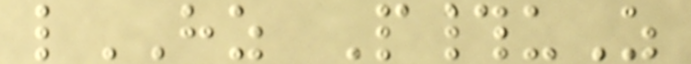lHZ P#uZ
